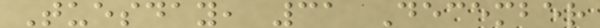Tuesday, 31 December
